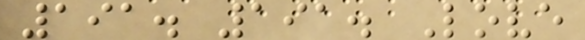191. 191. Love
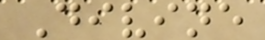Divine
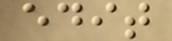edit
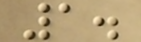1.
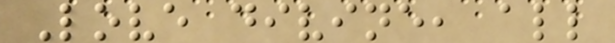Love divine, all
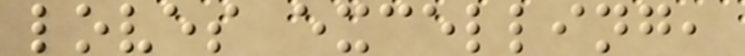loves excelling,
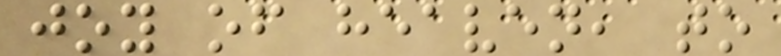joy of heaven, to
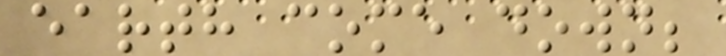earth come down;
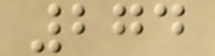274
